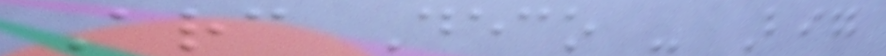Arc Deco - Big
